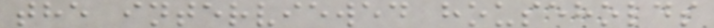the interviewed households
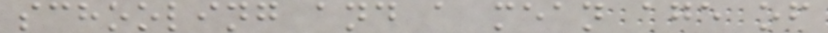schooling and a mean age of
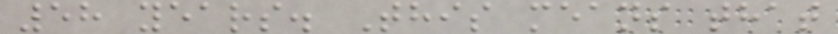58 years. This means that
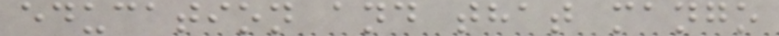education and that mango
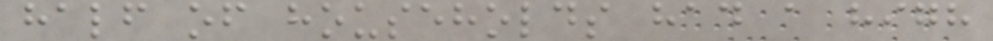half of households had a high
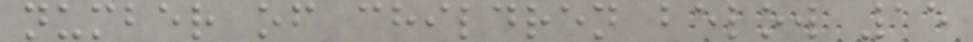number of children below 15
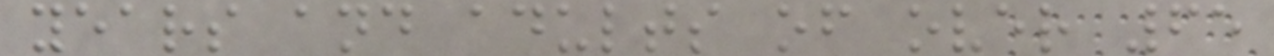years and adults of over 65
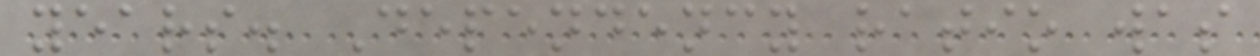years. Dependency ratio was
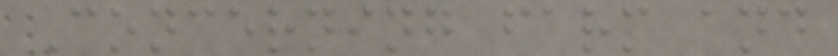Concerning farm and
